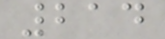214
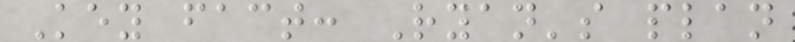Key fact: Ryan's plan
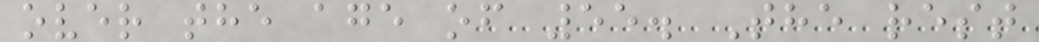over the age of 55. The rest
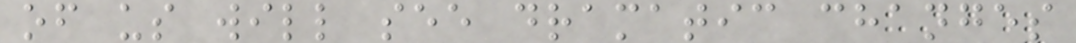of us will see dramatic changes
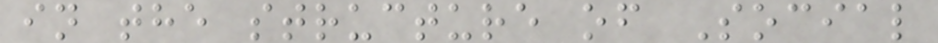in the structure of Social
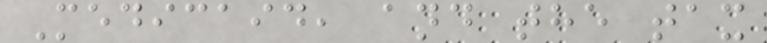Medicaid, and the tax
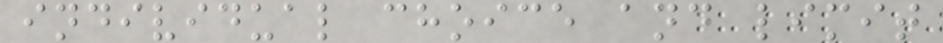individual choice and limit
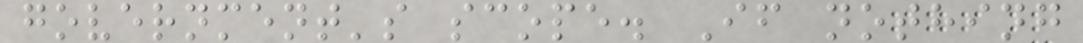government's scope. If nothing
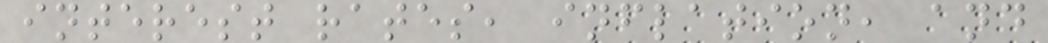interest rates, inflation, and
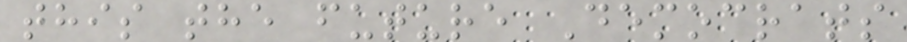this the future Democrats
